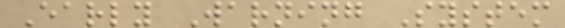Early Warning System
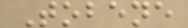Tobene
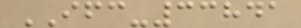IFC-33841
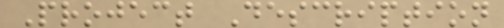Project Description
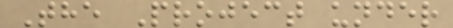The Project under
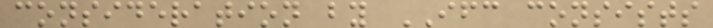consideration by IFC consists
